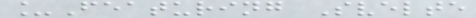_Featuring Svelte
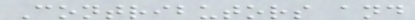Contributors and
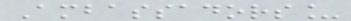Ambassadors_
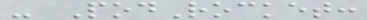- PodRocket:
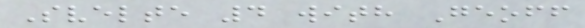Svelte 4 with Geoff
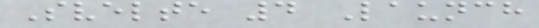Svelte 4 Launch
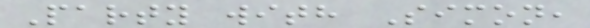Party with Simon,
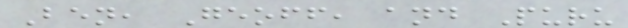Ben, Geoff, and Puru
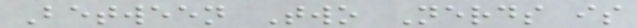Between Two Nerds is
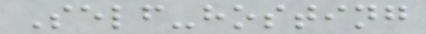Self-hosting
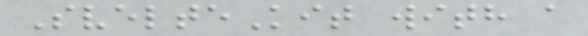SvelteKit with a
